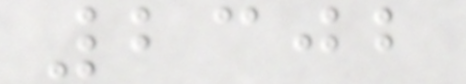2302
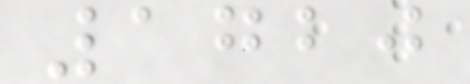1720
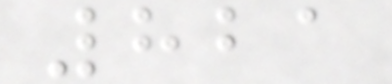821
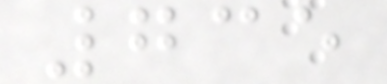735
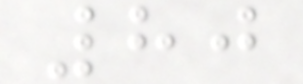80
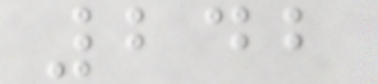242
